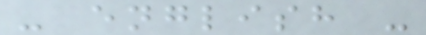- english -
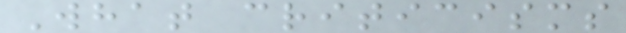What criticisms
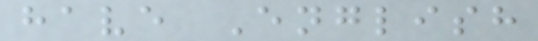have English
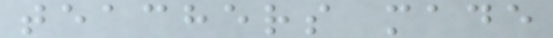teachers made
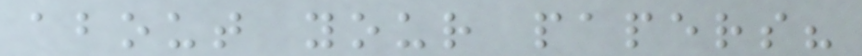about your papers?
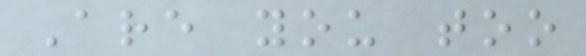Are you too
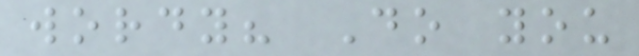wordy? Do you
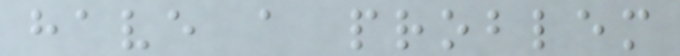have a problem
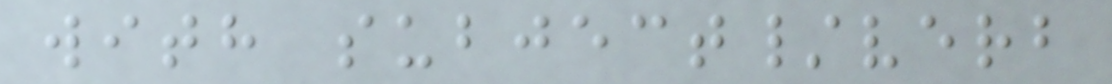with subject/verb
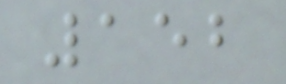152
